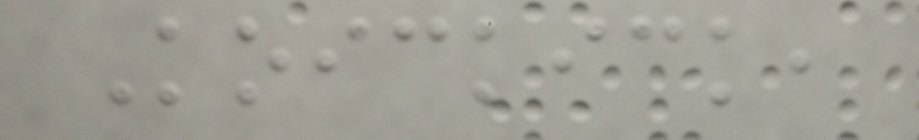Koickick,
